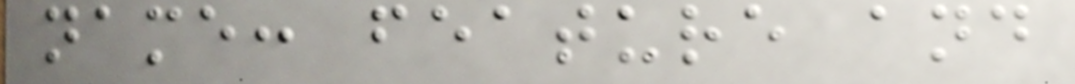name: feature and
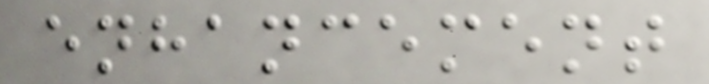enhancement
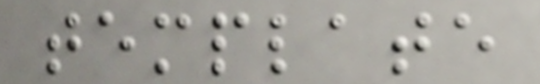template
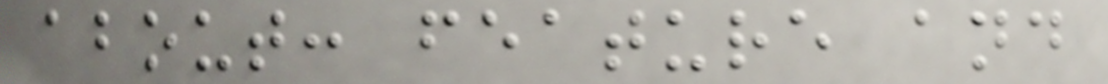about: feature and
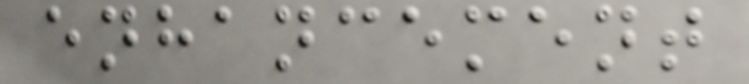enhancement
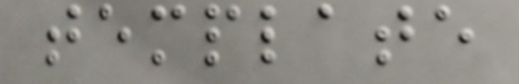template
